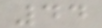44
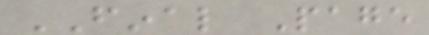FINAL Page
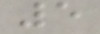5
